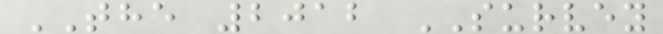THE 2012 SURVEY
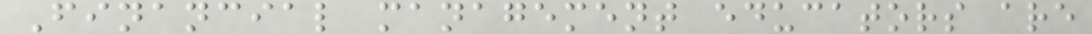Financial management educators are
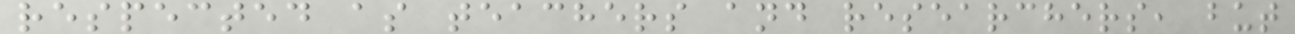respected as teachers and researchers, but
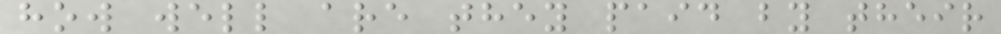how well are they paid by their
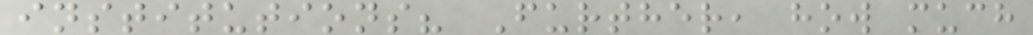institutions? Further, how much
